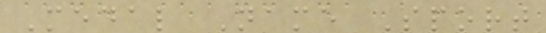Medal Name Sport
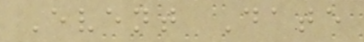Event Date
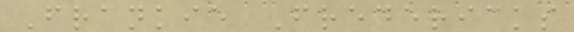Frankie Fredericks
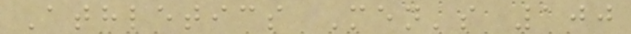Athletics Men's 100
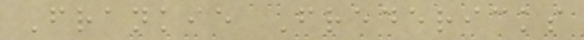Frankie Fredericks
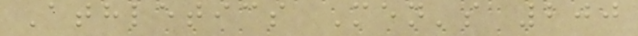Athletics Men's 200
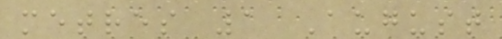metres 1 August
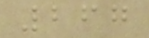267
